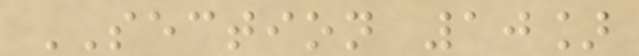SECTION 10]
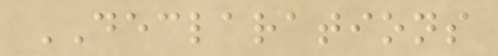DECLARATIONS
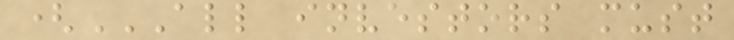(ALL INVESTORS MUST
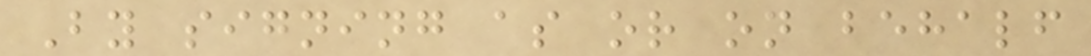By signing as or on behalf
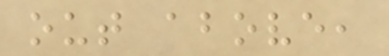out above,
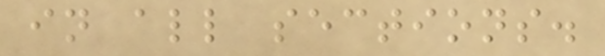in all sections.
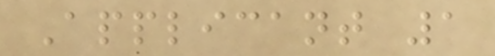Applicant 1
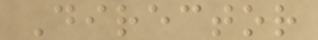Director
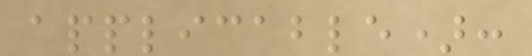applicable):
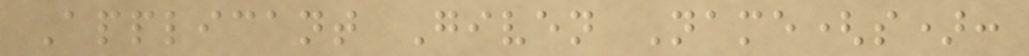Applicant Given Name(s):
